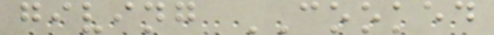giving COOKED
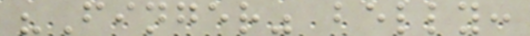"Finger" belly:
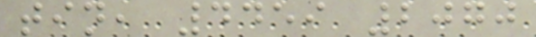tin, 4459 2070
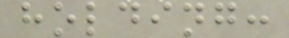holding:
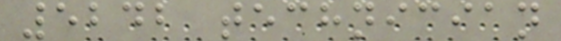5242 technician
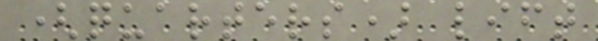(quarters) lift
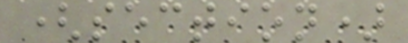(section)
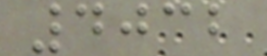4032
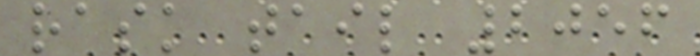rask tail 2056
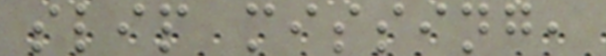slip missing,
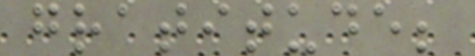gratitude;
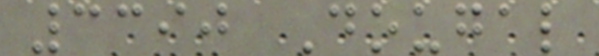3390 Dougal
